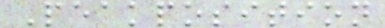Peakposition
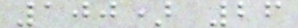100) 26
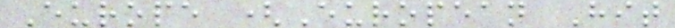Europe (European Hit
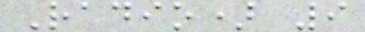Radio) 9
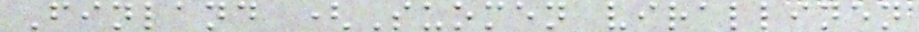Finland (Suomen virallinen
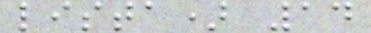lista) 14
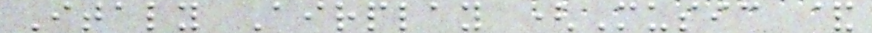Italy Airplay (Music &
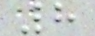8
